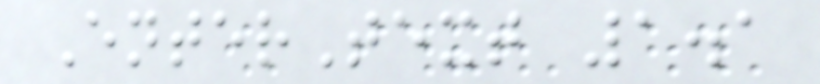EnterText 1.1
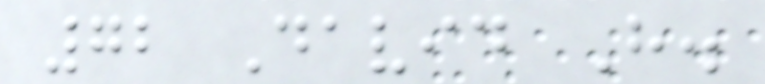72 David H.
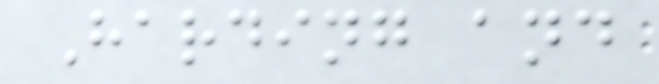Harding and
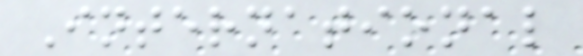International
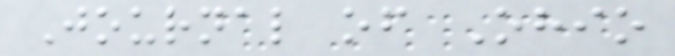Journal of Ohio
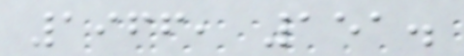1966, 151.
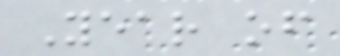Year of
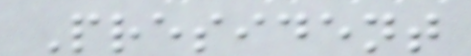President
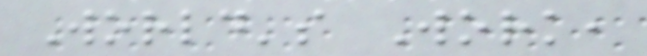World's Work,
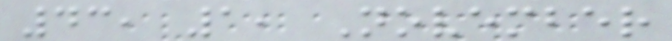43, 1, November
